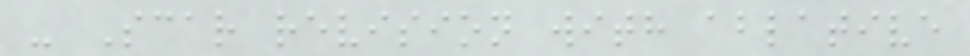- Scar revision with ablative
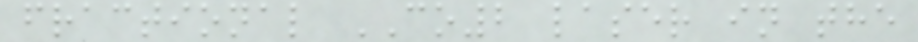fractional CO2 laser in the
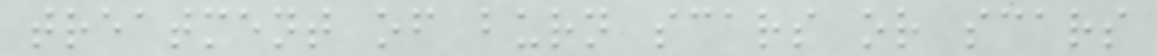treatment of burn scars or scars
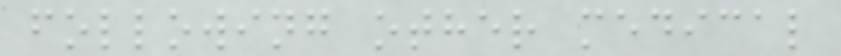following other medical
